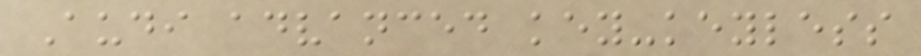Audi advanced key-keyless
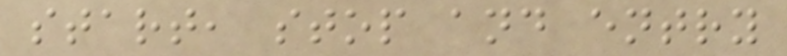start, stop and entry
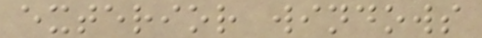exterior windows
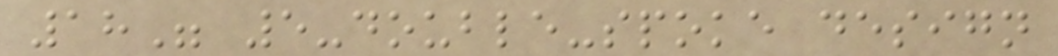18" 5-double-spoke design
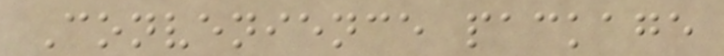Convenience package
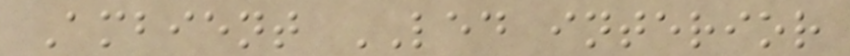Ambient LED interior
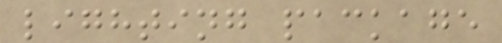lighting package
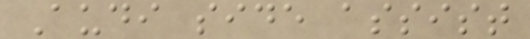Audi side assist
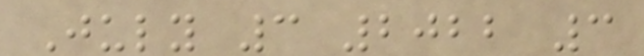July 3 2022 3
